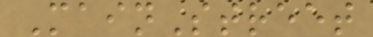MainStreet
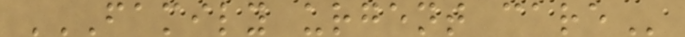FAMILY URGENT CARE
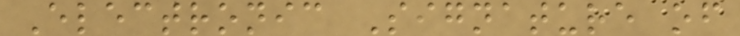Electronic Signature of
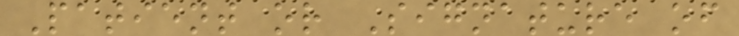Patient or Signature of
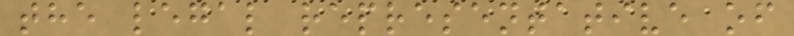the legal representative of
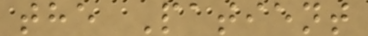the Patient
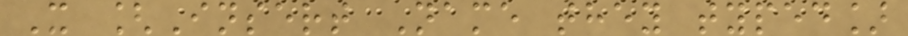X [Insert Name they typed]
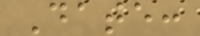Date:
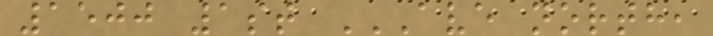1500 1st AVE NORTH,
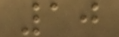10
